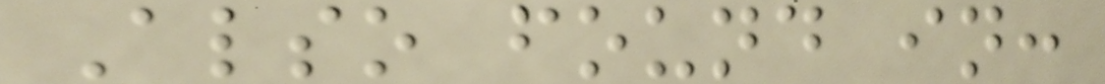Also found in:
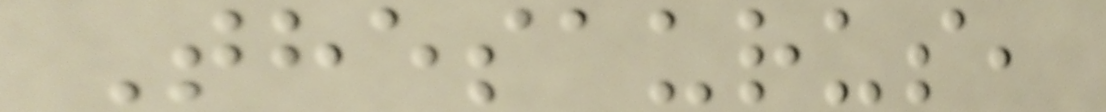Thesaurus,
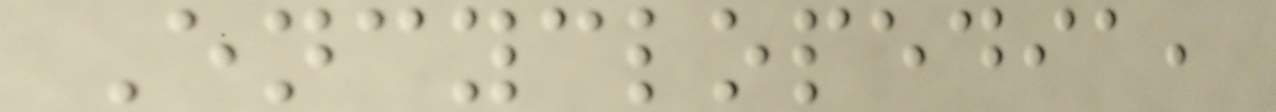Encyclopedia,
